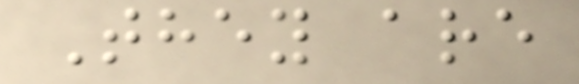They are
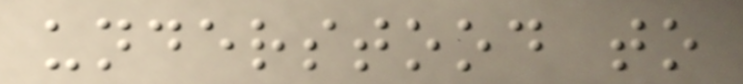understood to
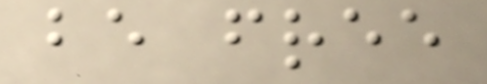be free
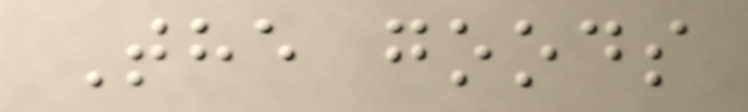The goods
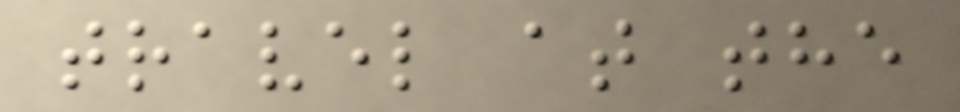travel at the
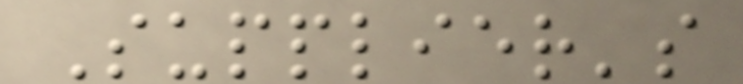Supplier's
